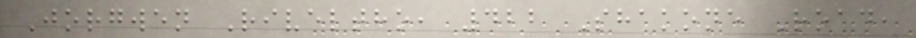Jorgwen Riveltho, 422 Shakone Road,
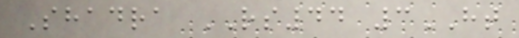Shadra RS44 3HT
